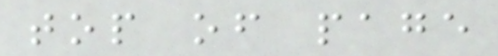top of page
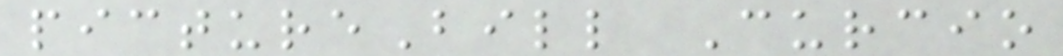pictureBill Curcio
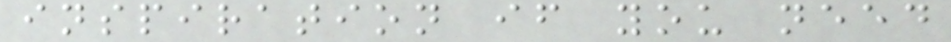inspiration if you need
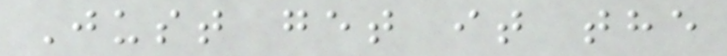Just get it the
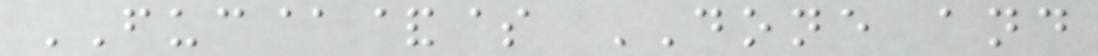FUC@&$ DONE and
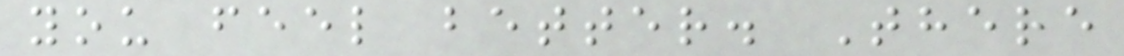you feel better. There
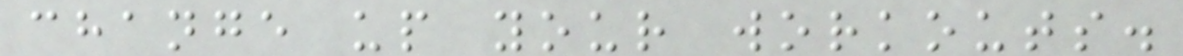change up your workouts.
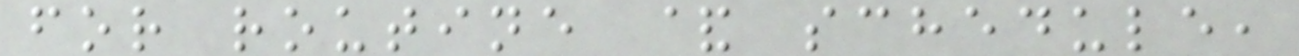for routine & schedule,
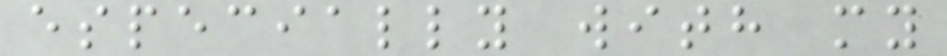especially with my
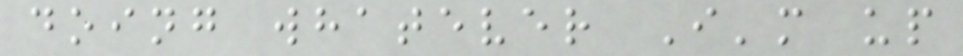doing whatever I'm up
